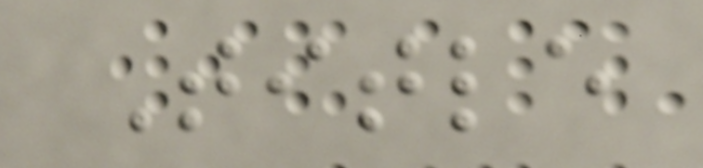Title
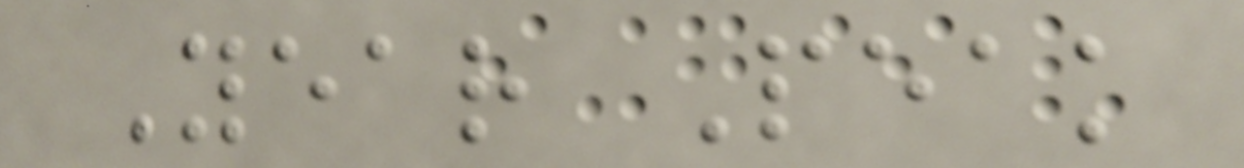Year Peak
